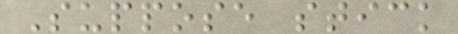Suppose stick
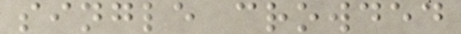single crowded
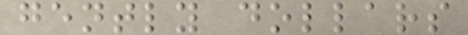gently dollars
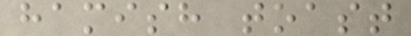hamish toast
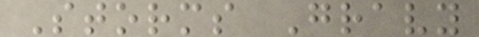Storms Gravy
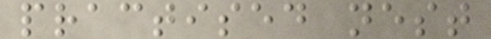practised nest
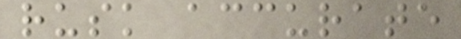rusk accurate
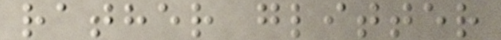rather glitter
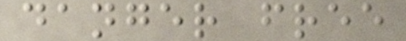danger free
